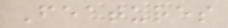Features
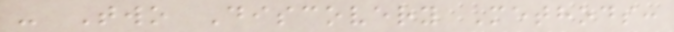- Two Discovery Methods:
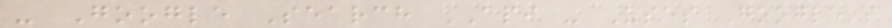- Google Search API - Uses Google's
